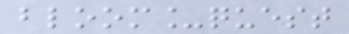bloom_quest
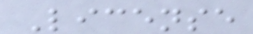License
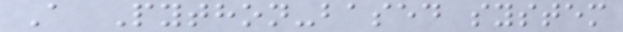A Python-based system
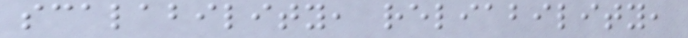scalability, reliability,
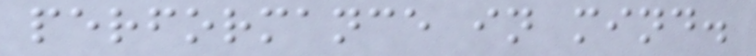performance in mind.
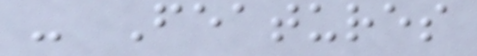- Features
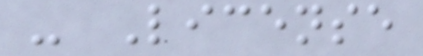- License
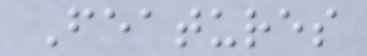Features
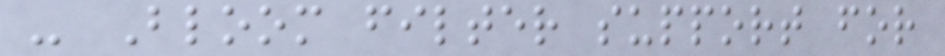- Bloom filter support for
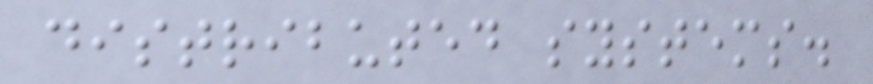distributed systems.
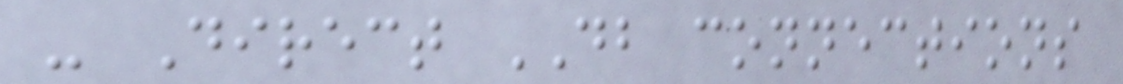- Direct DB connections
